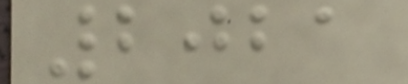2021
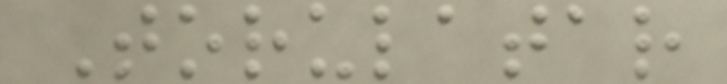Torulatar
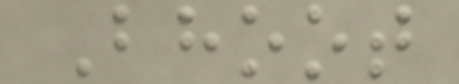Bhoot
